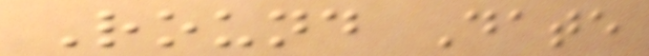Round Date
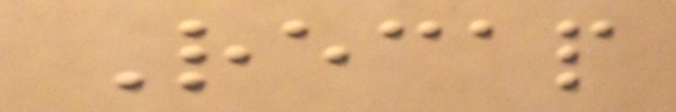Recap
